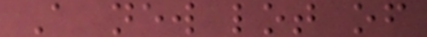A new lot of
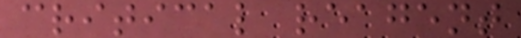critical reagent
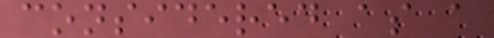considered as a
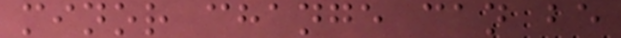minor change can be
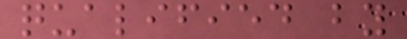qualified by
